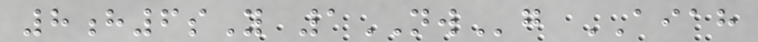8h6sY 1NWg AIAH
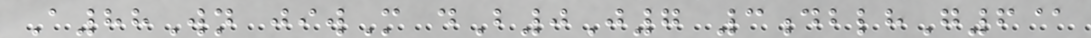A88Wn jiwM dB0J7 3dblhG6@
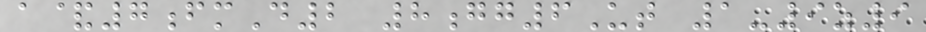a&7fmD2 8gg6Ut 1-9z9
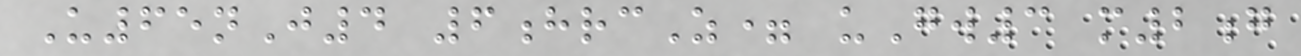U65nJ4 6hrcZ= uGw3 m2g
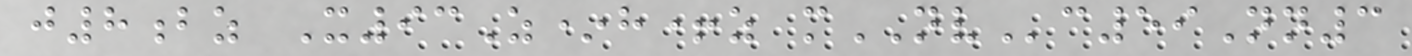j8bz X93Z*h+z mNVc59Nn3
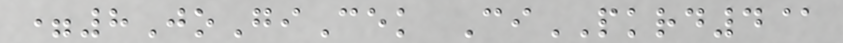=8JoGiCek CiPKRD4@
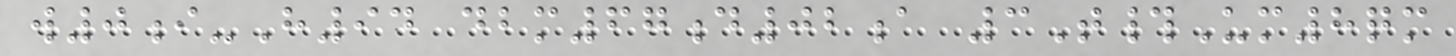w0i-H94 dbm67d02a 3T#Um8qm
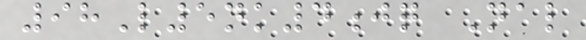98L5nk4jq Nal
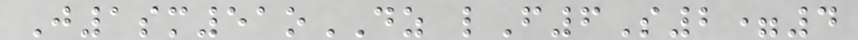J1sm51oDZ lF6S2=4
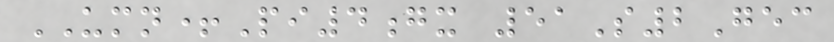UMN+Pi4gx 51S2Gec
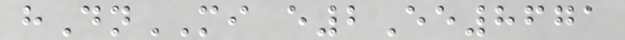hDnMI e2Ee8671
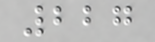227
